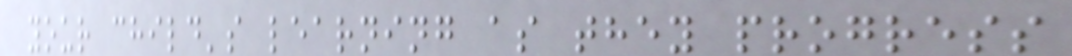your child's learning as they progress
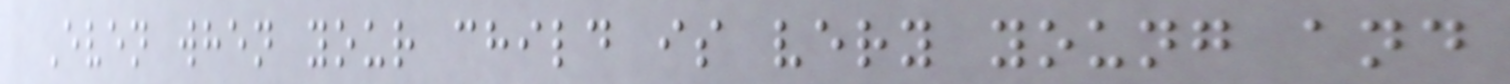Even when your child is very young and
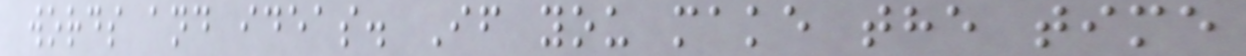words and ideas. If you make the time
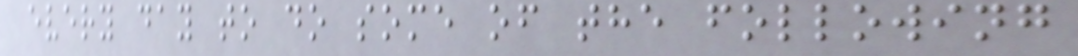every day to do some of the following
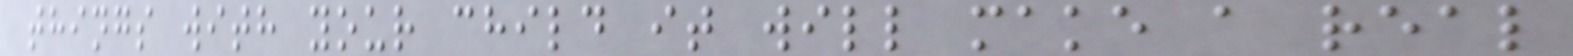things with your child it will make a real
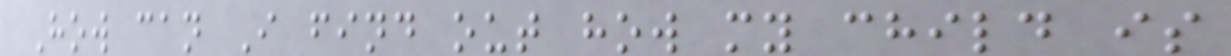How can I find out how my child is
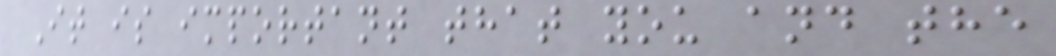It is important that you and the
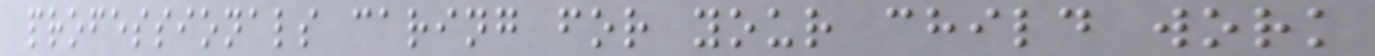professionals caring for your child work
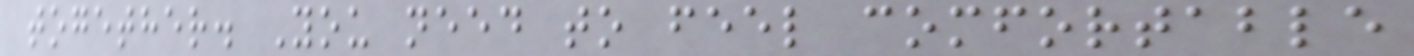together. You need to feel comfortable
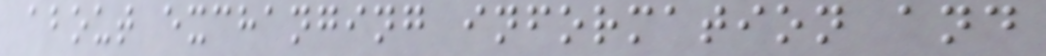about exchanging information and
